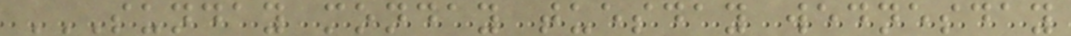SUNDAY MONDAY TUESDAY WEDNESDAY
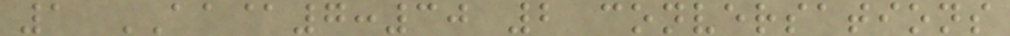1 AA@7:30 2 conversations
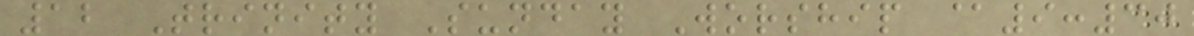12 Trinity Sunday Worship @9:30
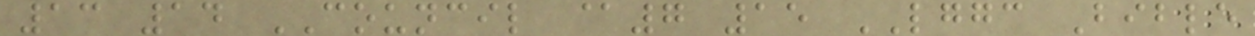13 14 COUNCIL @7 15 LGGC Bible
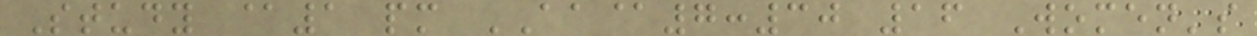Study @1 pm AA@7:30 16 Women's
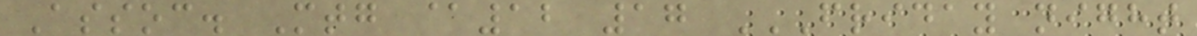Assoc. Mtg @12 17 FRIDAY NIGHT
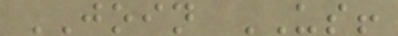JOIN US!
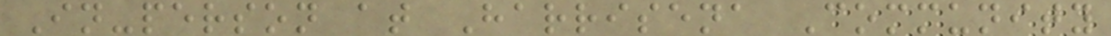In-person at Harrisena Community
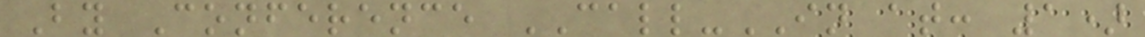By Conference CALL-IN at: 1)
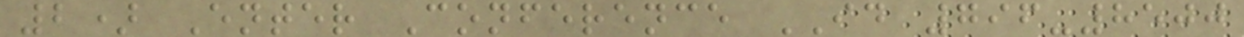2) Enter Conference ID 796-8500
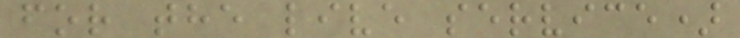for the live service)
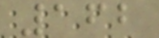162
